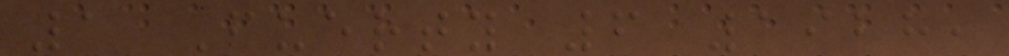1 Fuerty 6 1928,
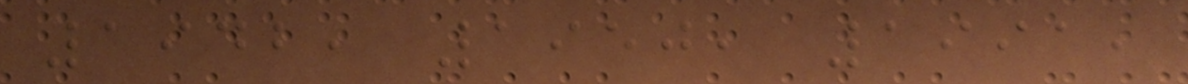1942, 1950, 1991,
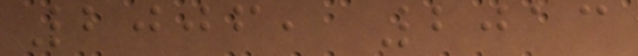2006, 2013
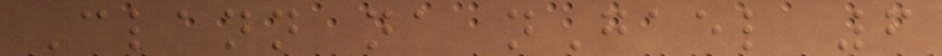Clann na nGael 6
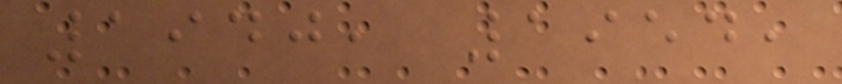1940, 1954,
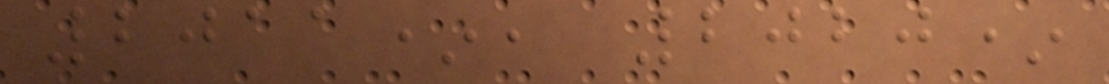2011*, 2020*
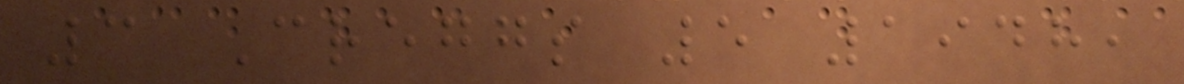3 Creggs 5 1948,
